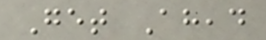Get Ahead
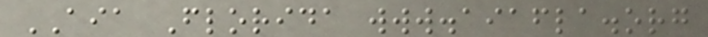AIA Florida www.aiafla.org
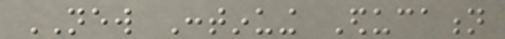NEW Continuing Education
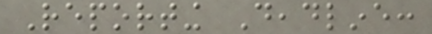Reporting Deadline:
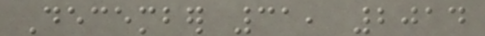December 31, 2014
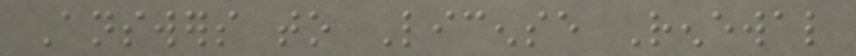Answers to License Renewal
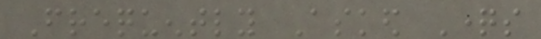Frequently Asked Questions
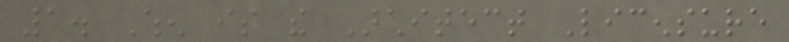1. When is the Architect Licensure
